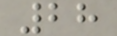28
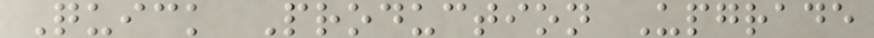Quick Production Upgrade
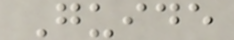Guide
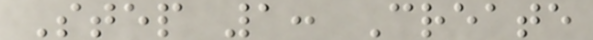Step 1: Create
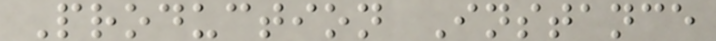Production Instance
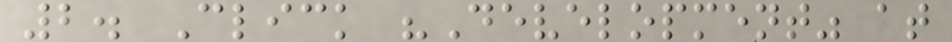2. Click "Development" at
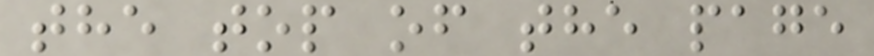the top of the page
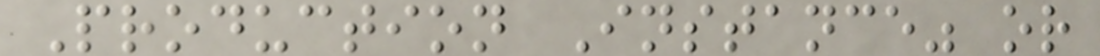Production Instance" or
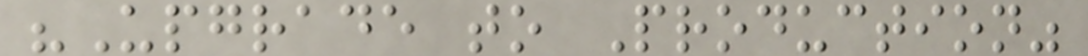"Upgrade to Production"
